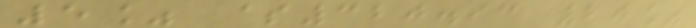5% $320.93 20%
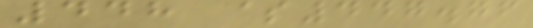448 $447.76
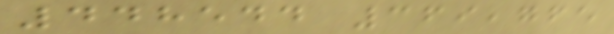448544 369,765
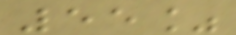55%
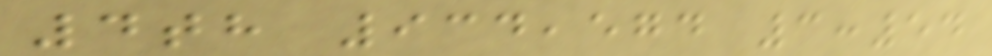4th 934,574 3:54
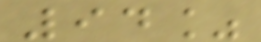94%
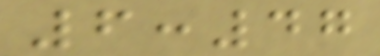6:47
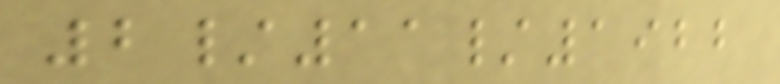2/11/1922
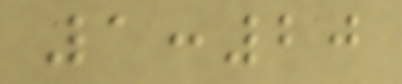1:20
